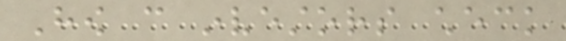How can investors check
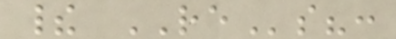their REs?:
